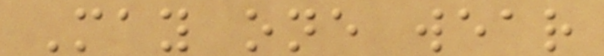May one wear
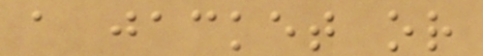a jacket or
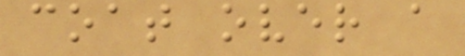coat over a
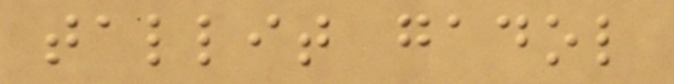tallit gadol
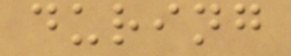during
